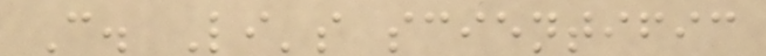C. Li's scientific
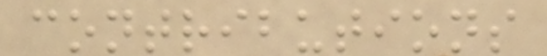contributions
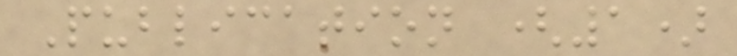Publication (1)
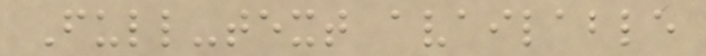Full-text available
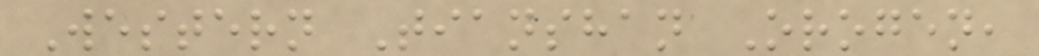Western Tianshan Orogen,
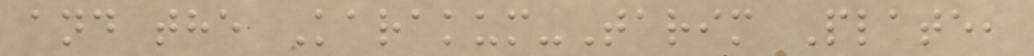and the Karakum-Tarim Plate,
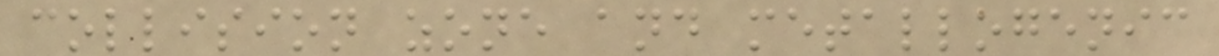collision zone and metallogenic
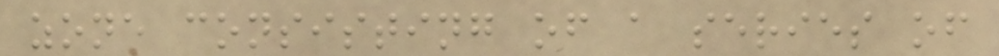zone consisting of a series of
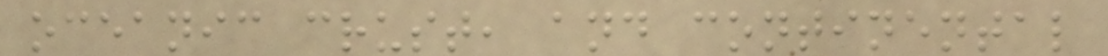oceanic crust, and continental
